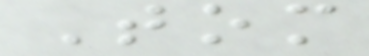Tom
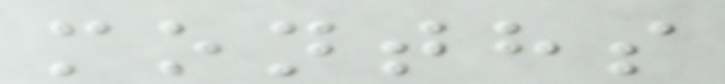months
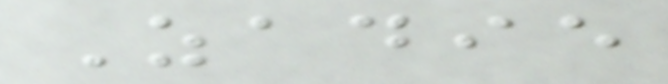Zadie
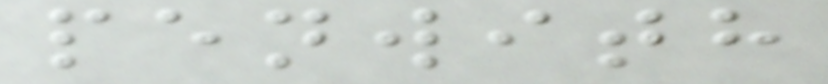penwith
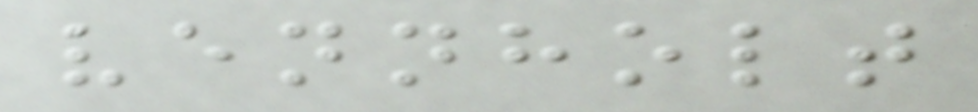vennholt
